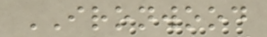IRONWOOD
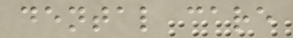dental care
